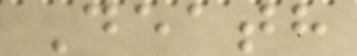Death
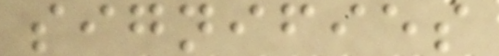signifies
